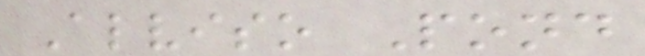Alviso Pond
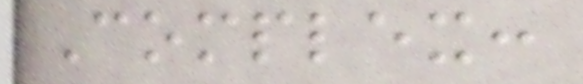Complex:
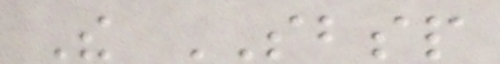The SBSP
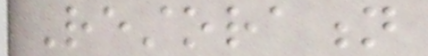Restoration
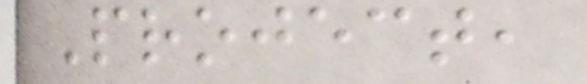Project,
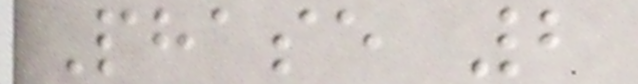Phase 2
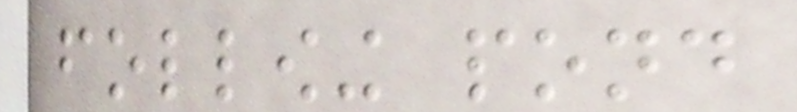following pond
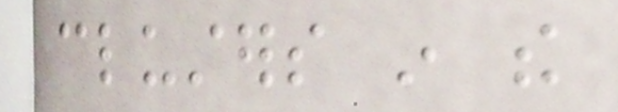clusters in the
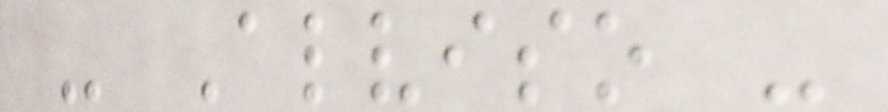- Alviso -
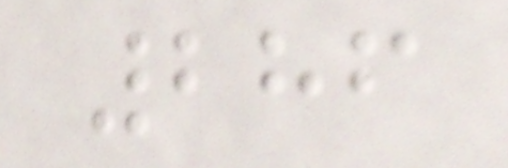286
